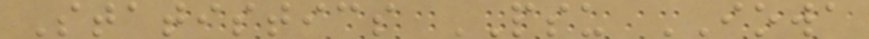Statistics PSU IOWA
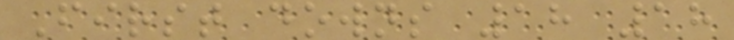First downs 18 18
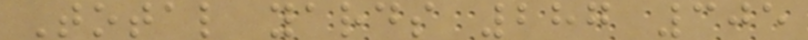Total yards 287 305
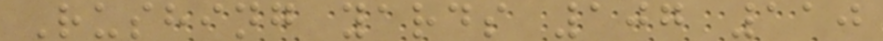Rushing yards 107 110
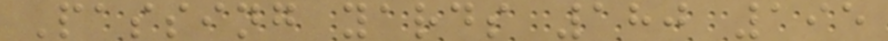Passing yards 180 195
